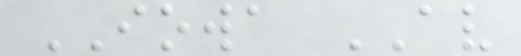IOWA AV
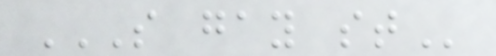S GAY ST
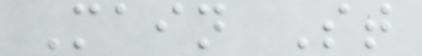Main St
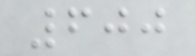600
